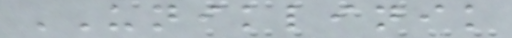UNIKLINIK
